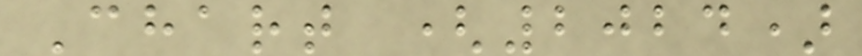Chart (2024)
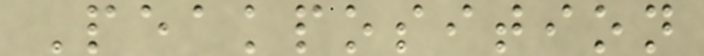Peakposition
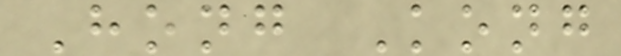Hong Kong
